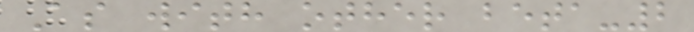As with other beta-2
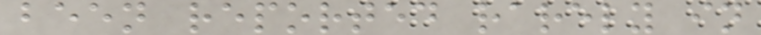been reported rarely in
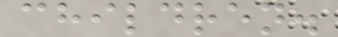children.
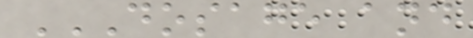DOSAGE AND
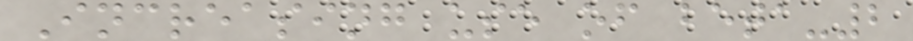Increasing use of beta-2
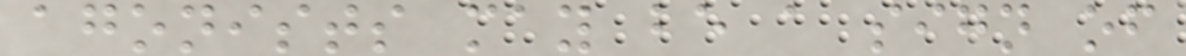agonists may be a sign of
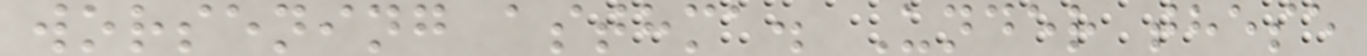worsening asthma. Under these
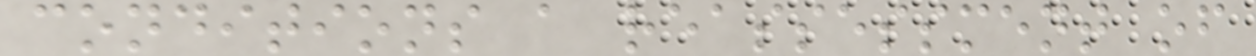conditions a reassessment of
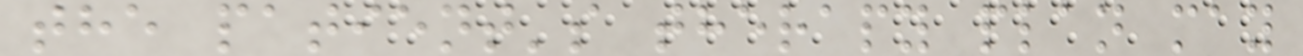the patient's therapy plan may
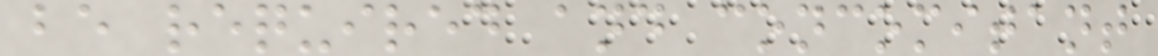be required and concomitant
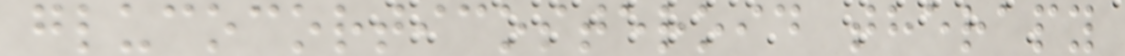glucocorticosteroid therapy
